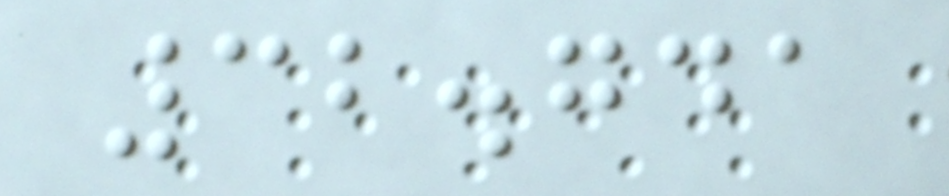32.741
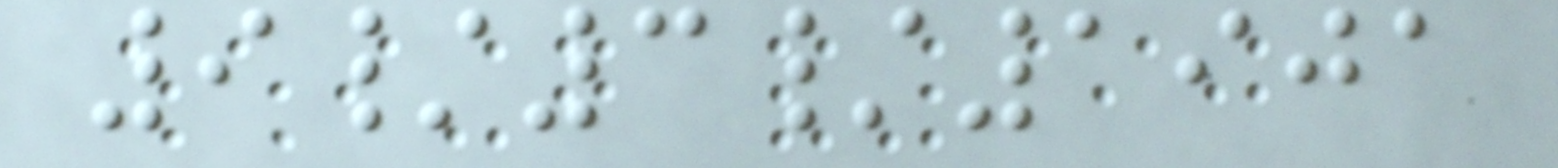9/3/1901
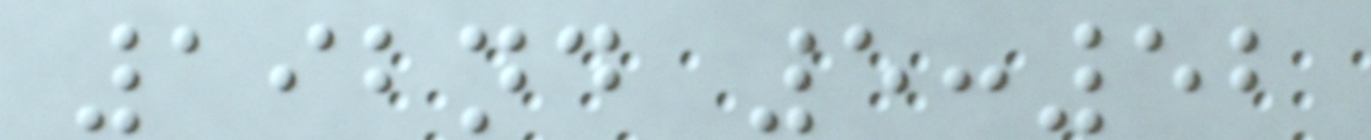192nd 5:52
